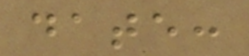date:
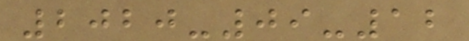2020-09-12
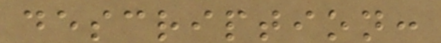description:
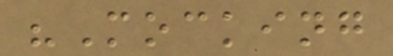"Mocking
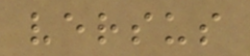versus
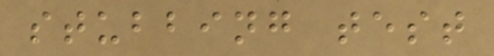stubbing test
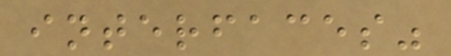interfaces"
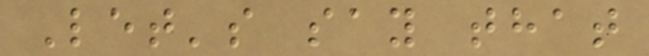Let's say that
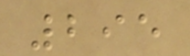295
